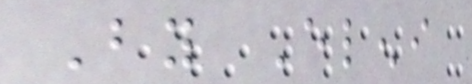By Eleni
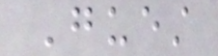Guest
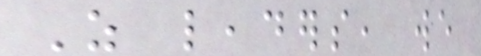As leaders, we
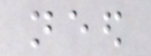need
